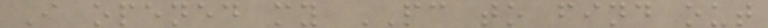I opened my PC to find out
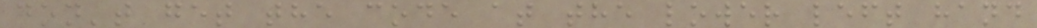don't get the code at the lower left hand
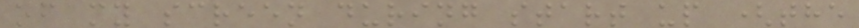of my screen during start up (the
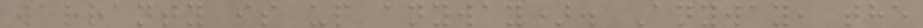warranty is up anyway). Anyway, the
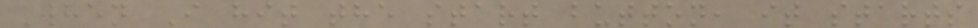When I hit the start button, it starts
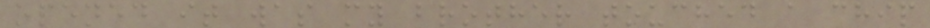opened it was my brother touched a chip
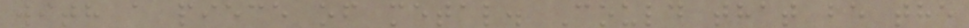with a piece of metal. Could that be the
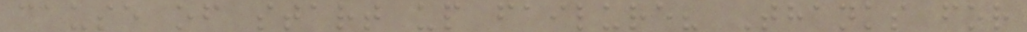cause of start up failure? Thanks for
